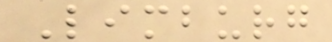Limburg
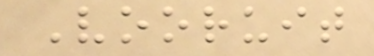Vooruit
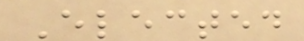Elected
